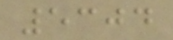5304
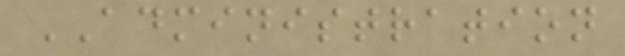ADMINISTRATION
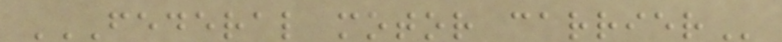FEDERAL MOTOR CARRIER
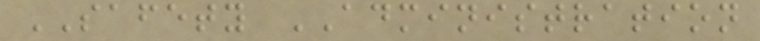SAFETY ADMINISTRATION
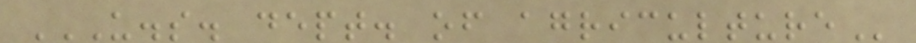U.S. DEPT. OF AGRICULTURE
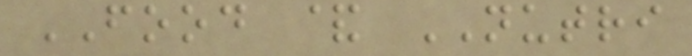FOOD & NUTRI
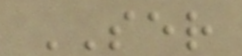SER
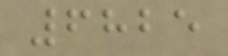6825
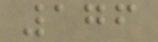176
